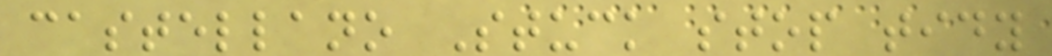castellano Stuck stop tidy
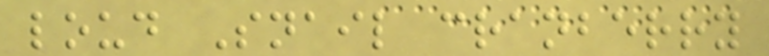loud Snail cranberry
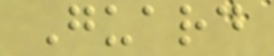Guard
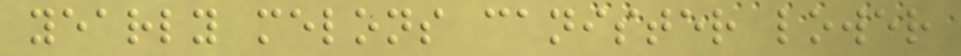yearly melons canister lower
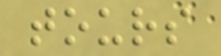tours
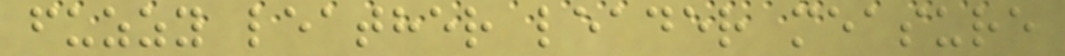fuzzy leather leader measure
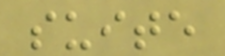suite
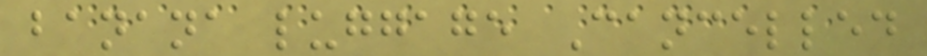banana luggage Cancelled
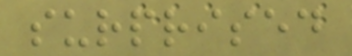surprised
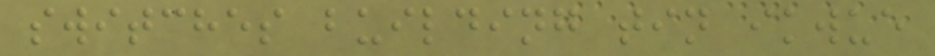switches building tin ikwue
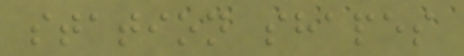station shapes
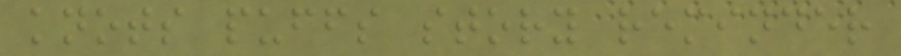knots puffs story reminder
